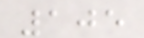105
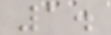1.
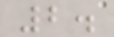2.
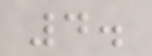4.
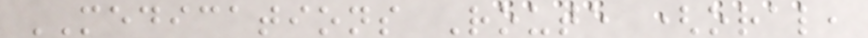MEDICATIONS Route (oral,
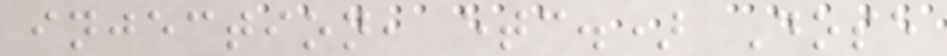injection, etc.) Dose
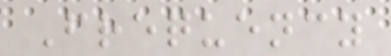Frequency
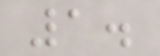1.
